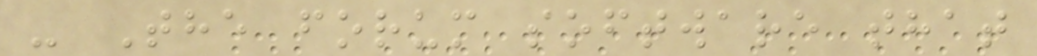- The forum software that
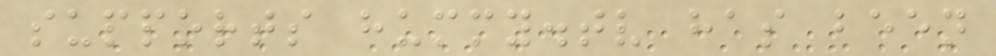supports hummy.tv has been
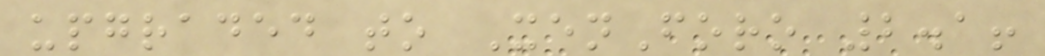upgraded to XenForo 2.1!
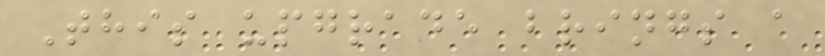This upgrade brings a
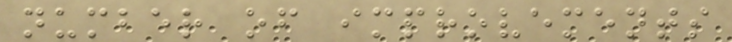number of improvements
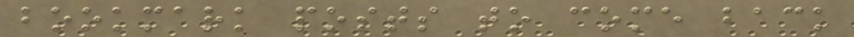bookmark posts to come back
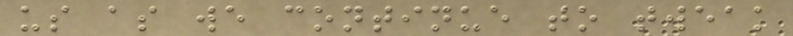us as we continue to tweak
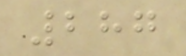287
